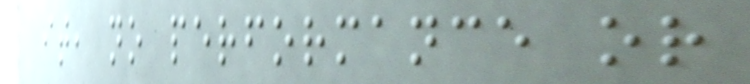it, no performance or
